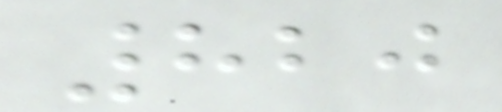820
